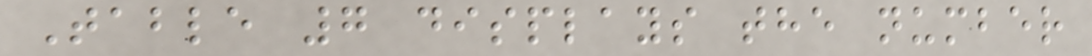Table 7 displays the number
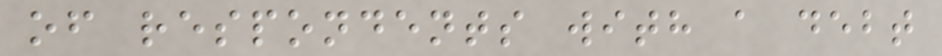of respondents with a debt
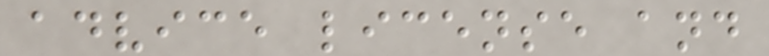advice license and
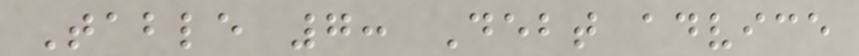Table 7: Debt advice
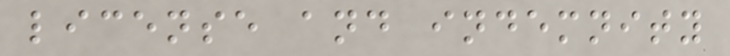license and indemnity
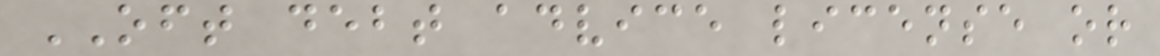OFT debt advice license or
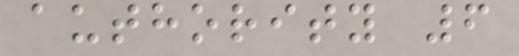authority 6
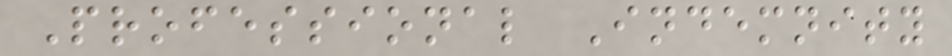Professional Indemnity
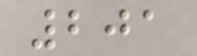201
